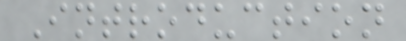Introduction
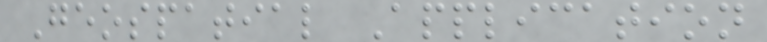Geospatial Application
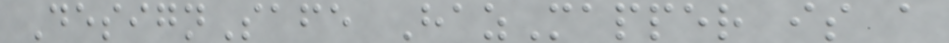DesignSafe HazMapper is a
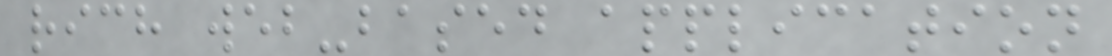rich web-based application
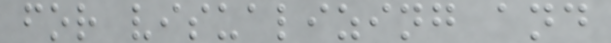for visualizing and
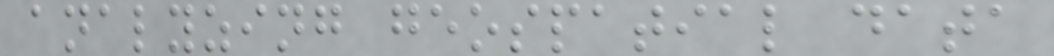analyzing geospatial data
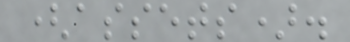(assets).
